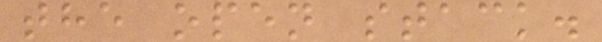the open stack.
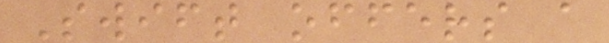Swift offers a
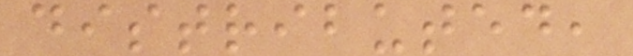distributed,
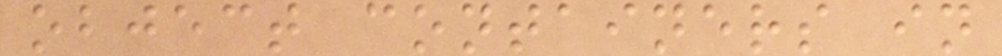object containers in
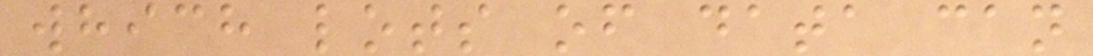which lots of data can
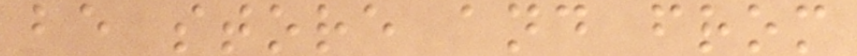be store and from
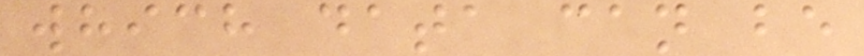which data can be
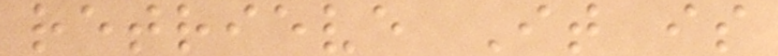retrieve It is
